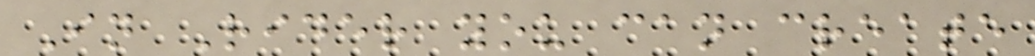In Rider you can create
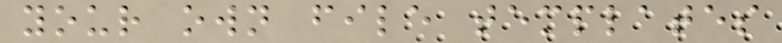your own file templates
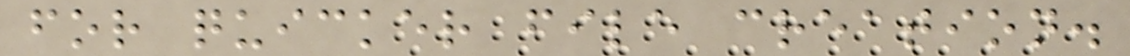for quicker file creation.
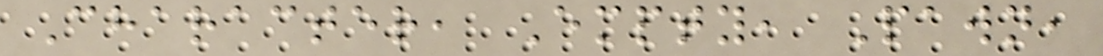Character, Empty, Pawn,
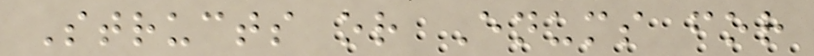Structs or Enums for
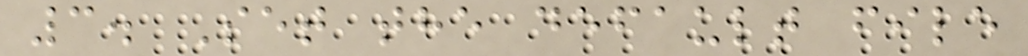3. Set the default file
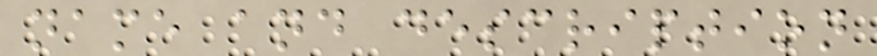name and description
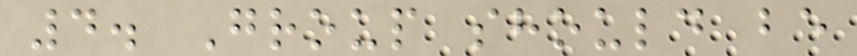4. Group should be
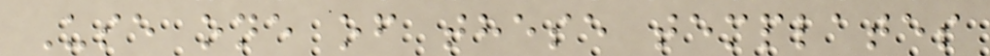Use one of these templates
